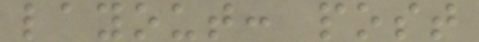layout: post
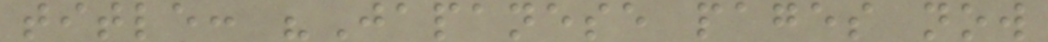title: "Japanese pages now
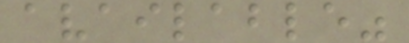available"
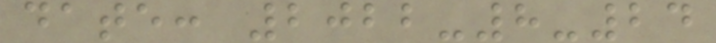date: 2022-8-24
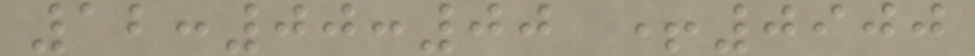12:00:00 +0900
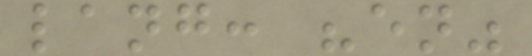lang: "en"
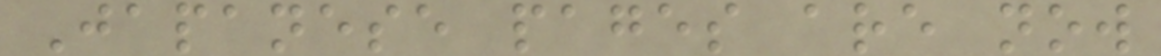Japanese pages are now
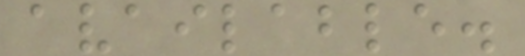available.
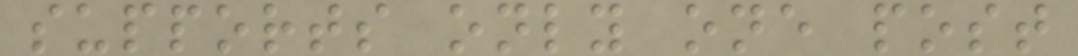supports only one post
